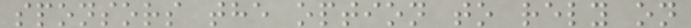sponsors the option to rely on
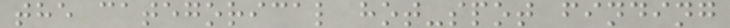the categorical hot-spot finding
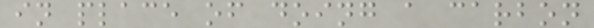in place of doing a carbon
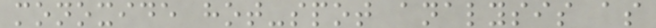monoxide hot-spot analysis as
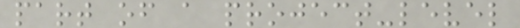part of a project-level
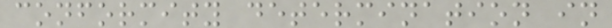conformity determination in
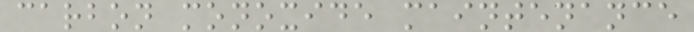carbon monoxide maintenance
